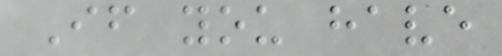If you have
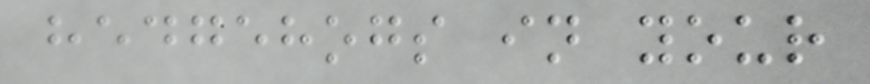hedgehogs in your
